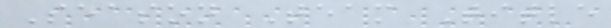Season Team Title
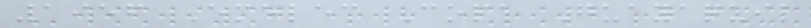1956 Emelec Copa Guayaquil
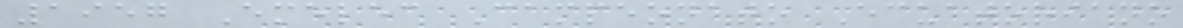1957 Emelec Campeonato Ecuatoriano
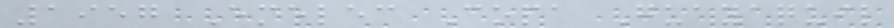1957 Emelec Copa Guayaquil
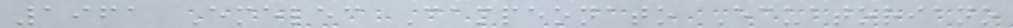1961 Emelec Campeonato Ecuatoriano
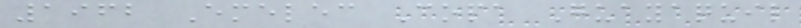1962 Emelec Copa Guayaquil
